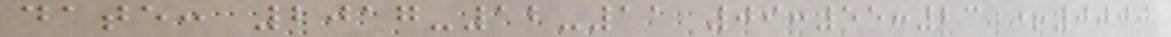date: 2017-12-11 09:55:23 +0000
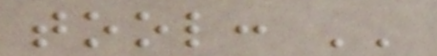tool: ''
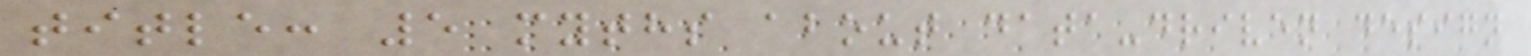title: 5 myths about data-driven design
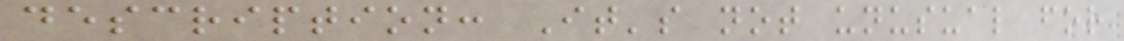description: It's not unusual for
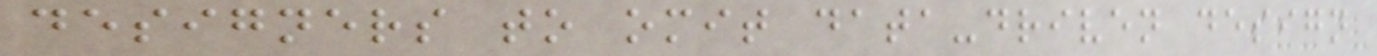designers to omit data-driven design
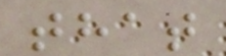that
